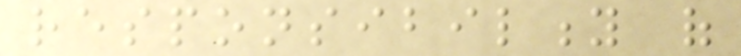responsibility of
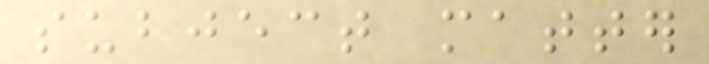subject matter
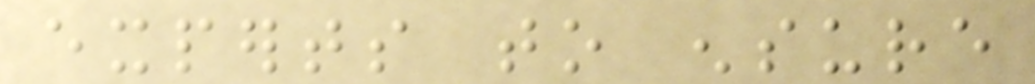experts to ensure
